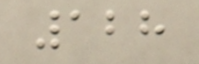128
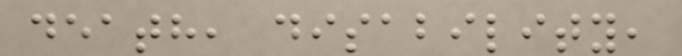death, disability,
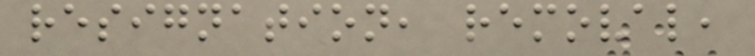resignation, removal,
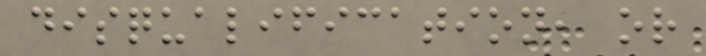disqualification, or
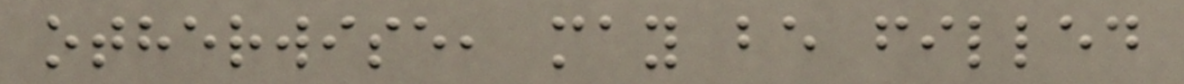otherwise, may be filled
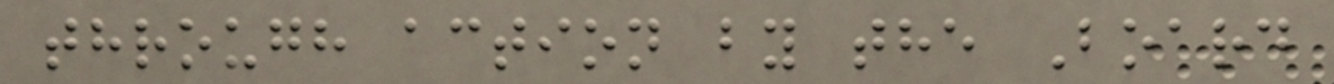through action by the Board
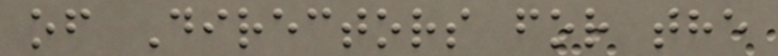of Directors for the
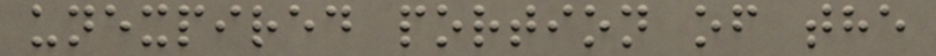unexpired portion of the
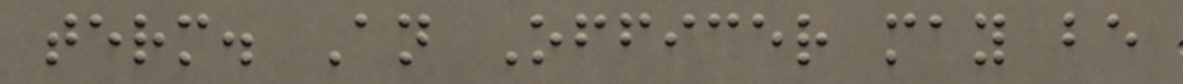term. An Officer may be
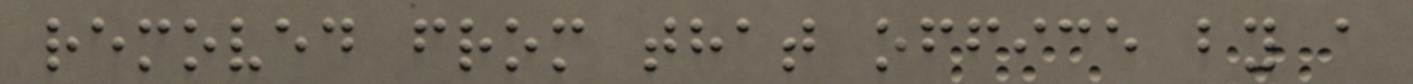removed from that office by a
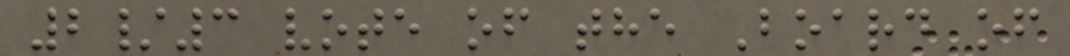2/3 vote of the Board of
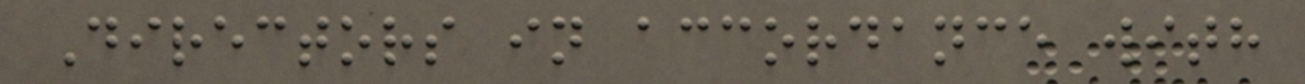Directors in accordance with
